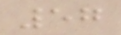57
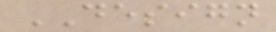DESIGN
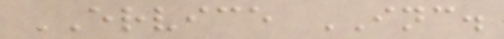ERVICE INC.
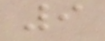9
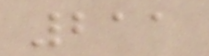211
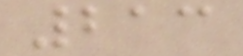213
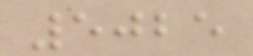5025
